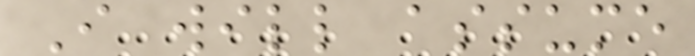I will assume
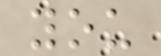you
